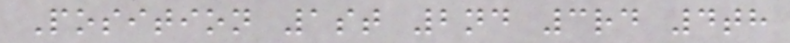Position 1st 2nd 3rd 4th
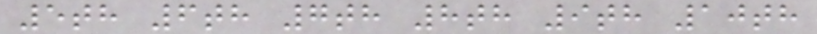5th 6th 7th 8th 9th 10th
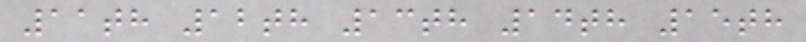11th 12th 13th 14th 15th
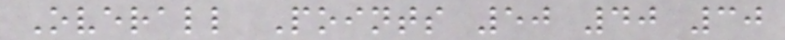Overall Points 50 40 30
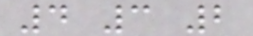4 3 2
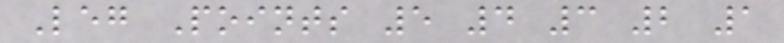Leg Points 5 4 3 2 1
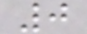0
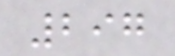297
